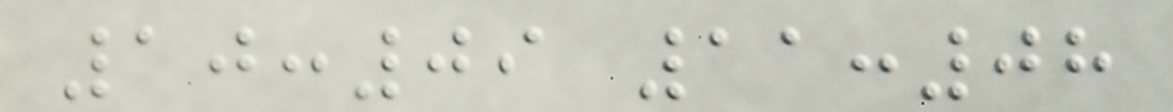10:09 11:08
